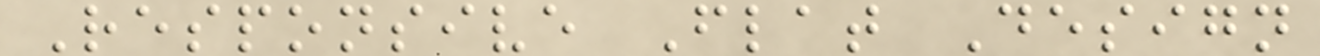Responsive Flat Design
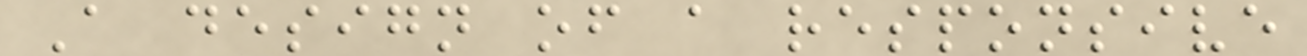A design of a responsive
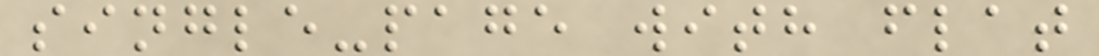single-page with flat
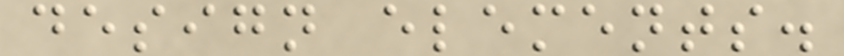design elements.
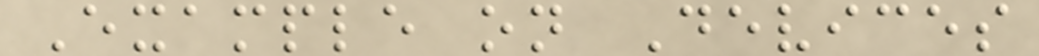Example on Devices
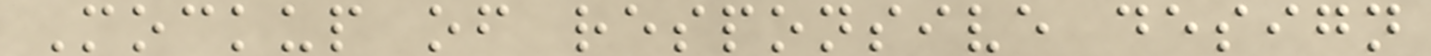Mockup of responsive design
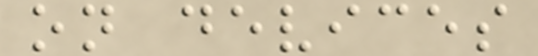on devices
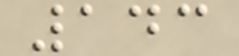143
